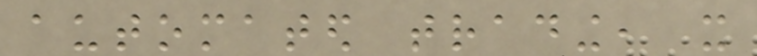automated trading, it
